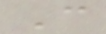C
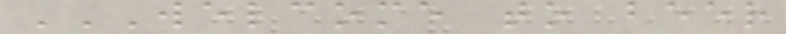WELCOME TO BEER
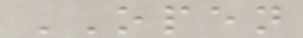OPEN
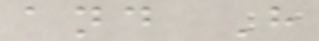and H
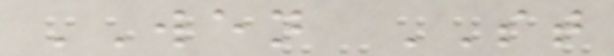WEN ST
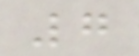7
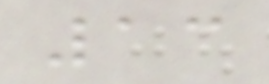13
